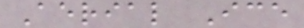Aerial Ice
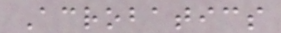Acrobatics
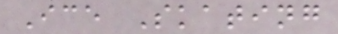Ice Skating
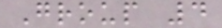Group 4
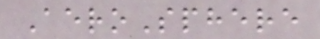AeroSphere
